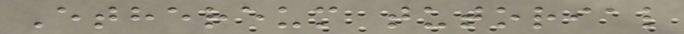Ethereum tutorial
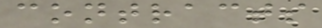contracts
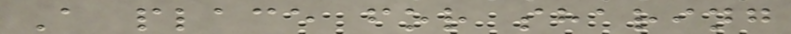A place for sharing
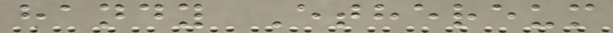handy Ethereum
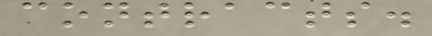contracts.
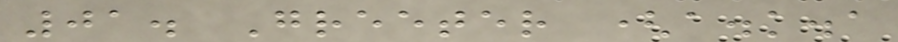01. Greeter (a.k.a
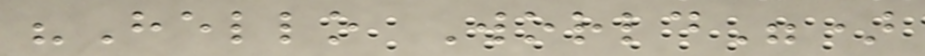"Hello World")
